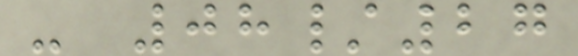- 08/27
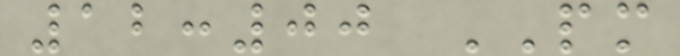12:00 PM
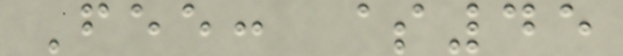Fee: $45
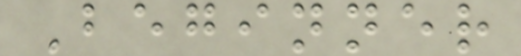Beginner
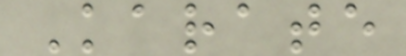Karate
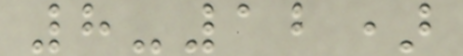8-12)
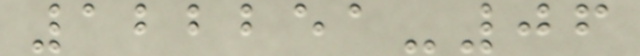122251-06
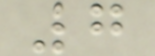7
